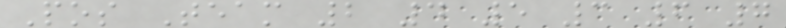Pos Team 2 4 5 3 6 7
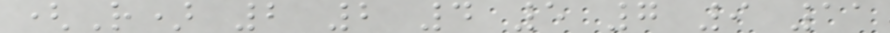(R) 2 2 4 5 7 9 11
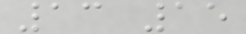13 15
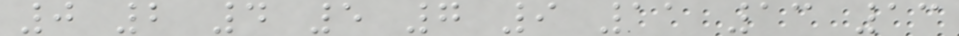0 2 4 5 7 9 11 13 13
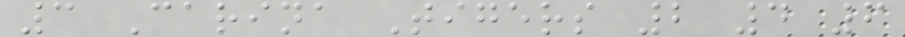3 Carina Tigers 2 4 6
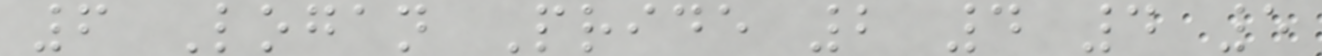6 Logan Pride 2 4 4 5
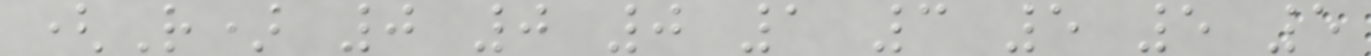(R) 0 0 0 1 3 5 5 5
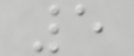5
